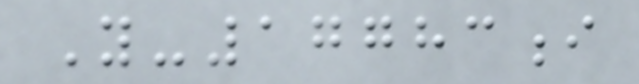Y-17783i
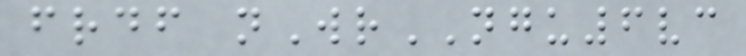frdf nWrNGU6vc
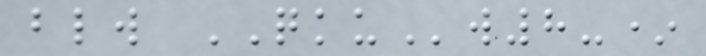blw QKUw8-*
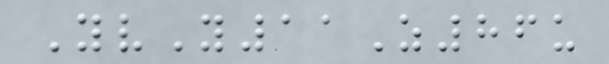YvY11Z86u
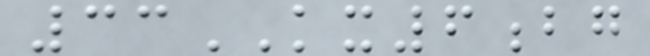33KX6bg
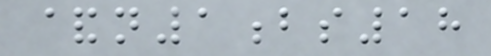&n1bs18
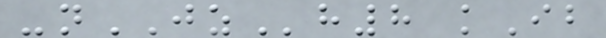-nJZh8 kIb
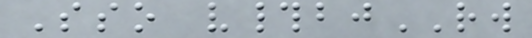Sso v#bjRW
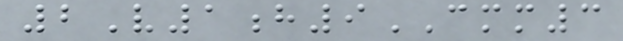2V1h9CMM3
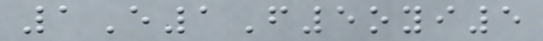1E1F5oyi5
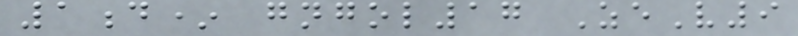1d* gngol17 ZeV9
